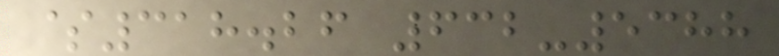$318.26 632-5388
